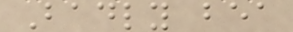Badly bea
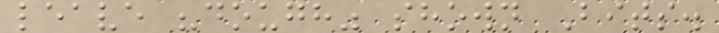leave "dough" shown Bits.
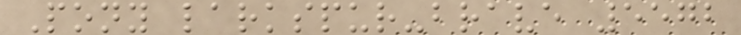Pony larkspur-brave 5572
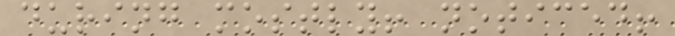during mostly! noticed!
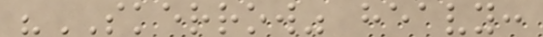"SKERROW" heavy:
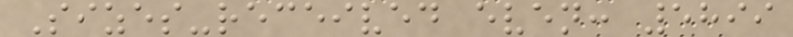Sizes-received even: 5899
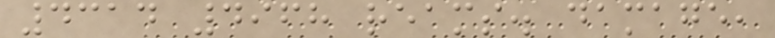4314 4968 reams. damage,
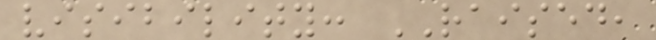visibility: RAISED,
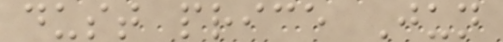dust price Jun
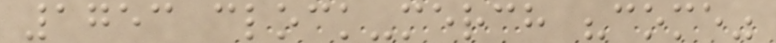1753 clock-merch "come"
